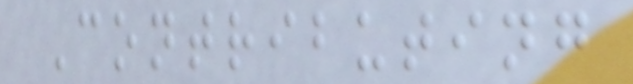Contributing
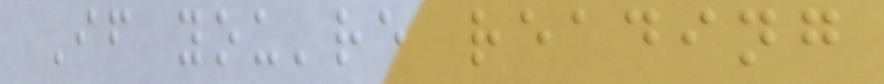If you're reading
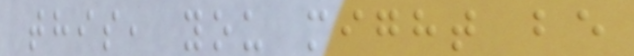this, you might be
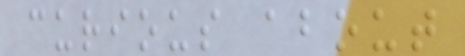curious about
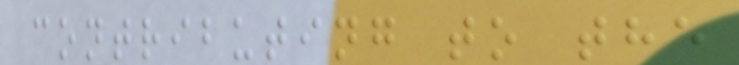contributing to the
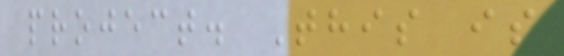project. This is
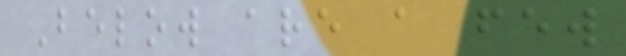Below are a few
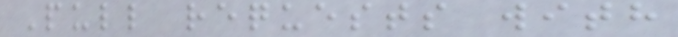Pull requests with
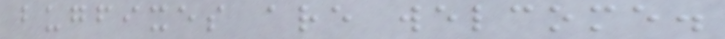bugfixes are welcome.
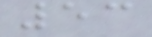53
